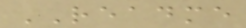README
